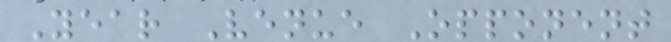Year Venue Opponent
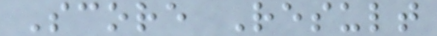Score Result
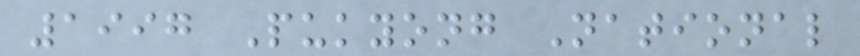1997 Pukyong National
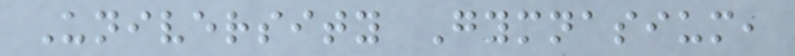University Gymnasium,
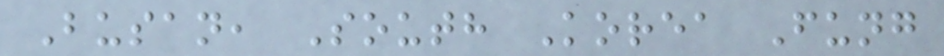Busan, South Korea Fung
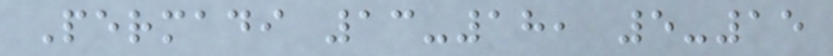Permadi 13-18, 5-15
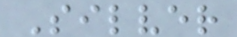Silver
